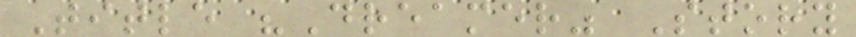Title "Dreamer" Story
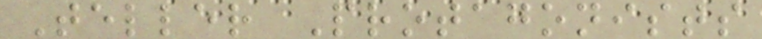Teller Protagonists
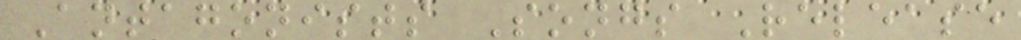Antagonists Songs Release
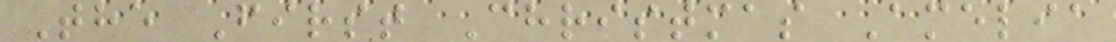The First Christmas Amelia
